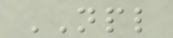NPL
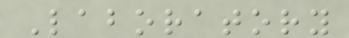Laboratory
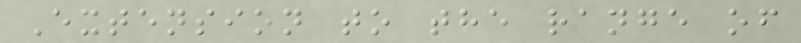Extension to the range of
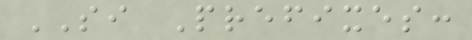SI Prefixes:
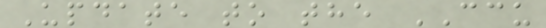Update to the CCU
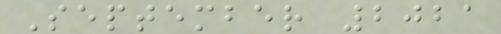September 2021
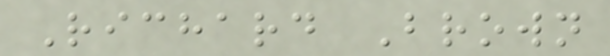Richard Brown
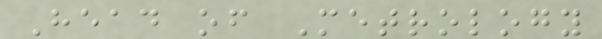Head of Metrology
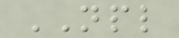NPL
